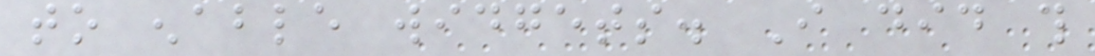to enable widgets. I did this
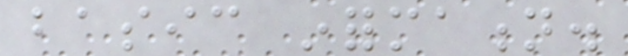basic information.
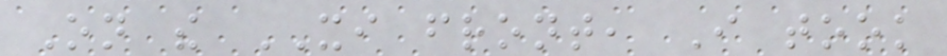On the XI front, I took
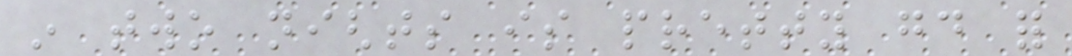in two nights is pretty good for
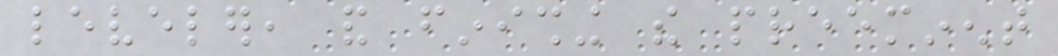leveler, and finishing the preeminent
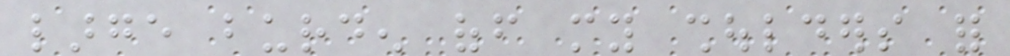large burden off my shoulders for
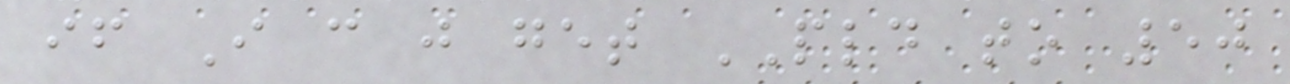if I can just get PLD to 50
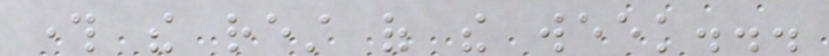through the rest of the week...
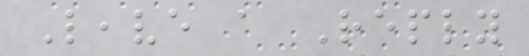Leave a Reply
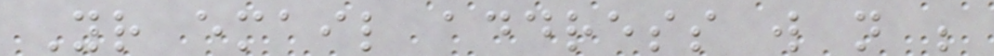Your email address will not be
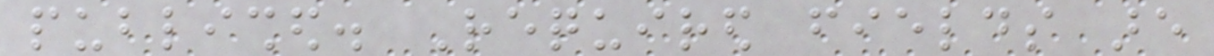published. Required fields are
